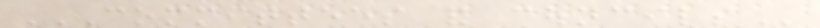COMMITTEES AND COUNCILS
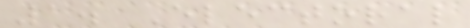1. Electoral
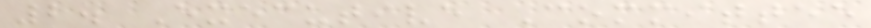2. Executive Committee
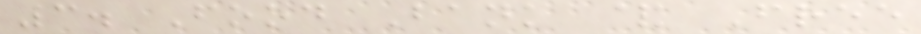3. Food Bank & Free
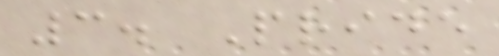3. Pride
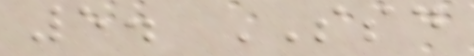5. SSD
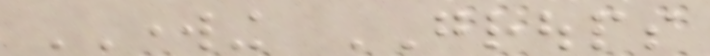WORKING GROUPS
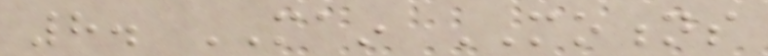8. MAIN MOTIONS
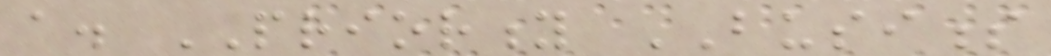a. PRIORITY BUSINESS
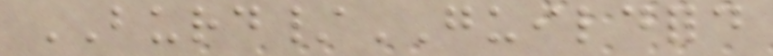BURD/GUILDFORD
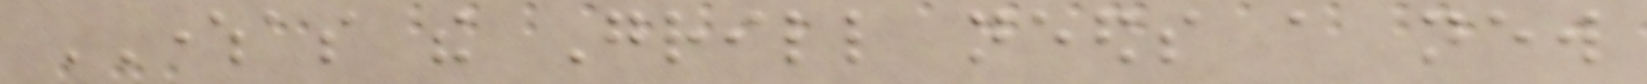WHEREAS the Grill needs a new
